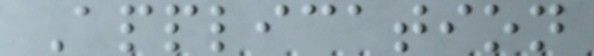Application
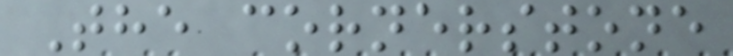The cornerstone
